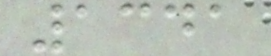1341
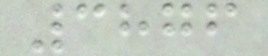3876
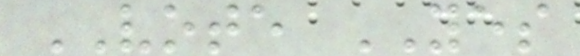VOTE YES
